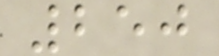250
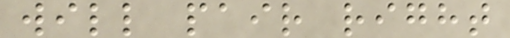will pair right
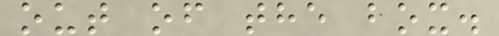out of the box.
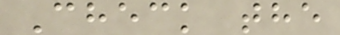Check the
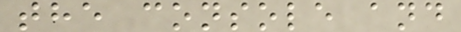the console and
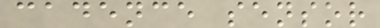cadence sensor
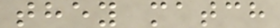they match
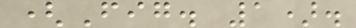(Fig. 1).
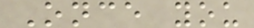Once you
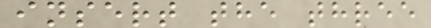insert the three
